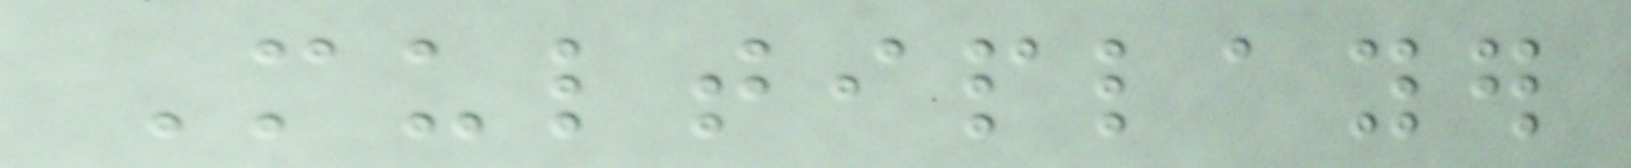Multiplayer
